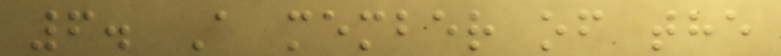6. A member of the
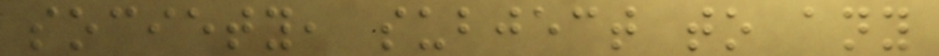society, subject to any
